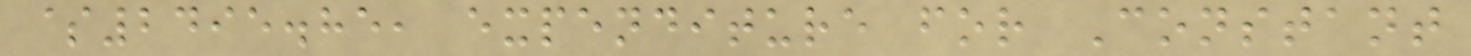$2495.85, expenditure for Constant
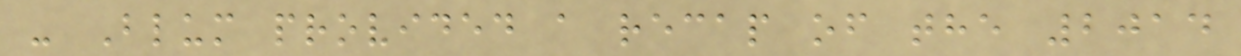- Blum provided a recap of the 2014
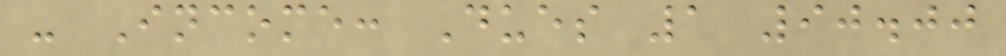- Income: Dues 1 90.00
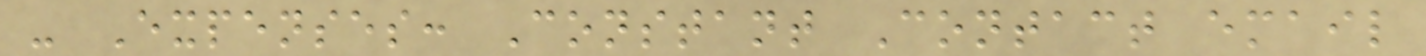- Expenses: Constant Contact email
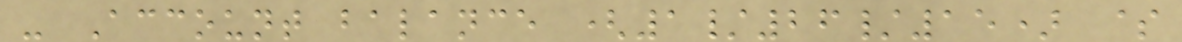- Account balance (1/26/15) $
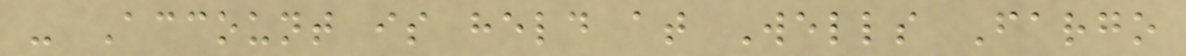- Account is held at Wells Fargo
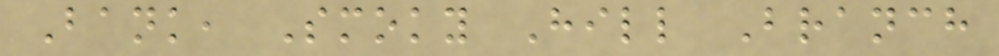Bank, Smoky Hill Branch
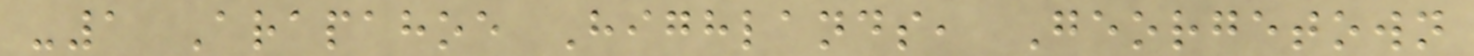-1 Arapahoe Highlands, Georgetown
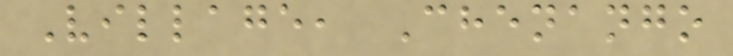Village, Chenango
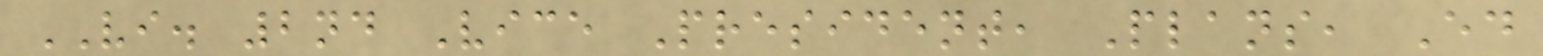VI. 2nd Vice President, Plans, Ed
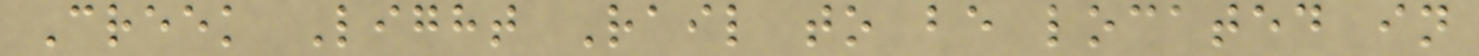Creek Light Rail to be located in
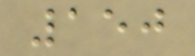150
